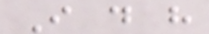I do have
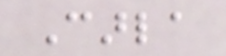Carla
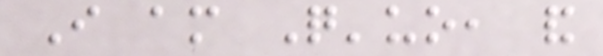I am Q'uo, and
